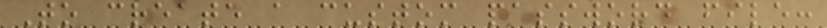To create a custom password file:
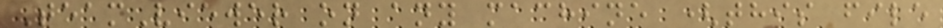TeamViewer on any machine (this file
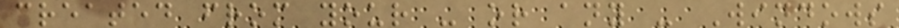created from your - or any - Windows
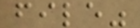file"
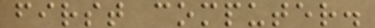first computer.
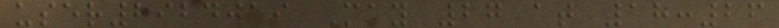user2924019 May 27 at 18:26
